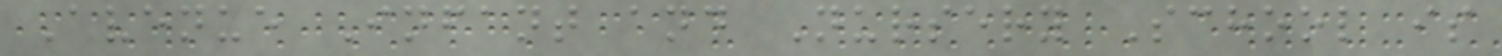Avenue Infant and Nursery School is
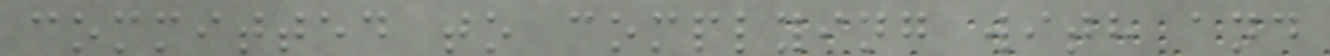committed to complying with and
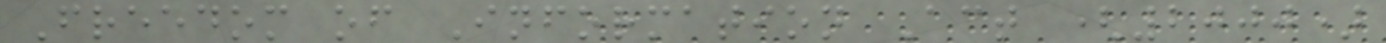Freedom of Information Act (2000)
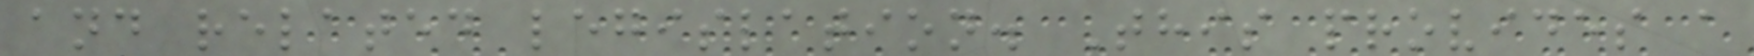and related legislation. This provides a
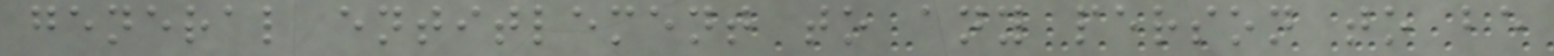general entitlement to any person to be
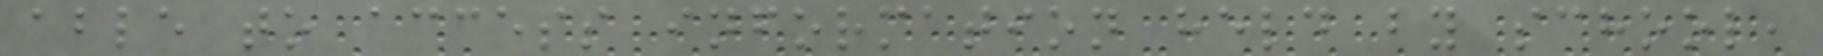able to access information held by school,
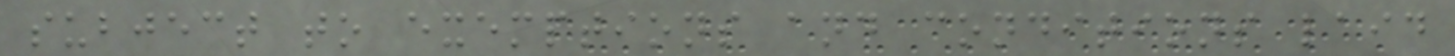subject to exemptions and conditions laid
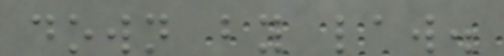down by law.
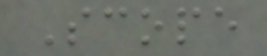Scope
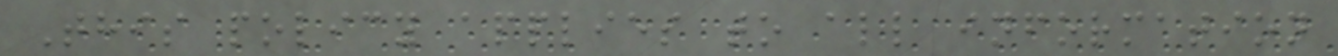This policy applies to all information
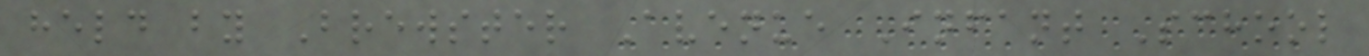held by Brewster Avenue Infant School
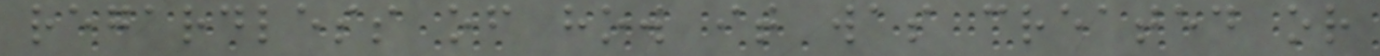regardless of how it was created or
